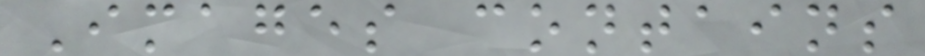Images contains
